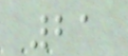21
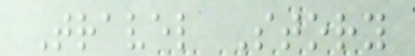Travel Story
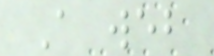A web
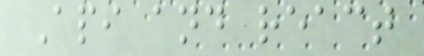Api and react
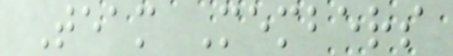Team Members
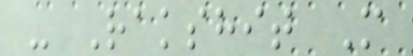- Rakshit M
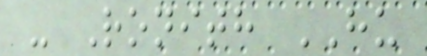- Ronith HU
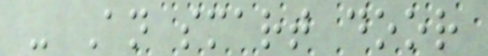- An smart door
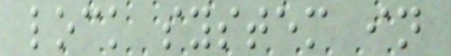lock system in
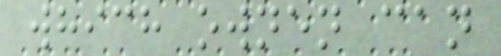which ownen can
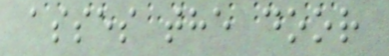asses the door
